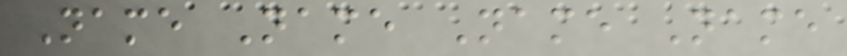Name Name Name Name
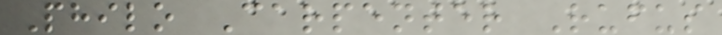Philo Carpenter Rufus
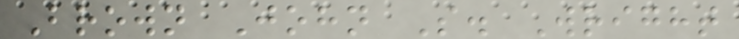Brown John S. Wright
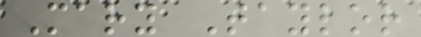Mary Taylor
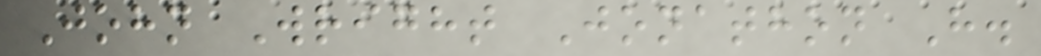John Wright Jonathon H.
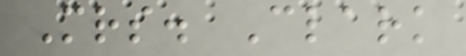Mrs. Clark
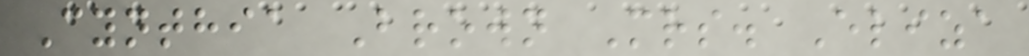Cynthia Brown Mrs. Eliza
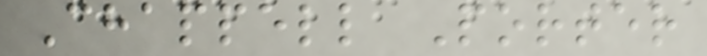Chappell Porter
